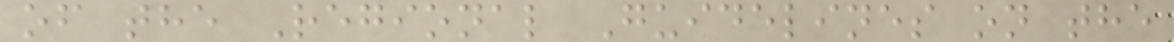of the Regional Guidelines on the
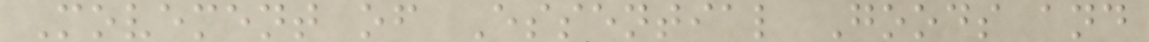Movement of Essential Goods and
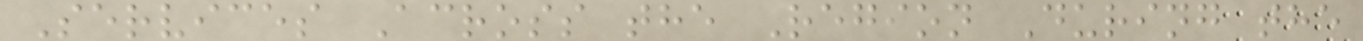Services Across the Region During the
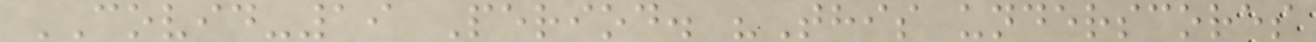COVID-19 Period. "This underscores
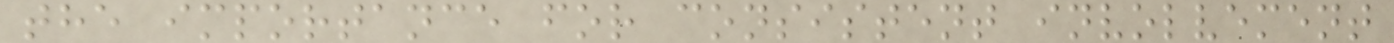the importance for consistent involvement
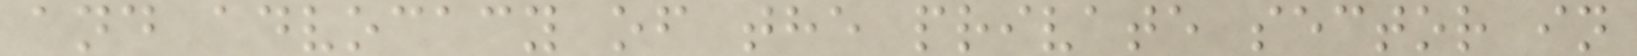and advocacy of the private sector in
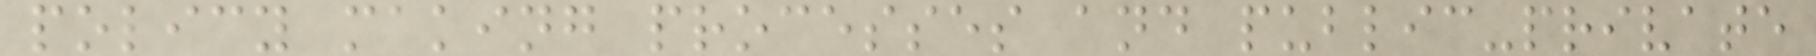policy making processes and public-private
